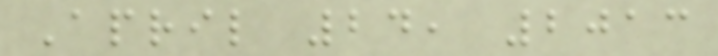April 24, 2013
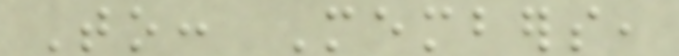To: Members,
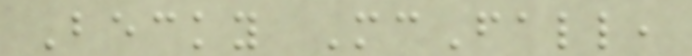Becky McFall,
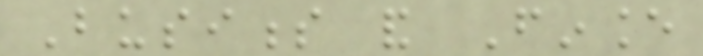Business and Finance
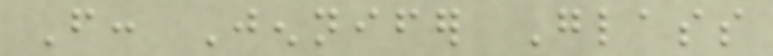From: Jennifer Glass
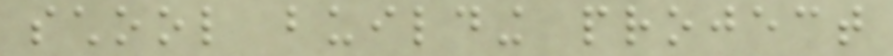school building project
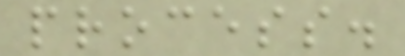process.
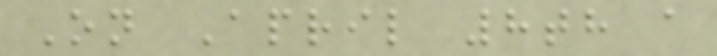On April 8th a
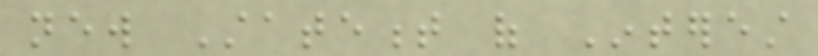new Statement of Interest
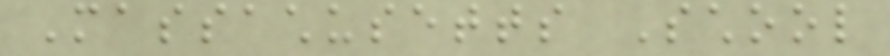Massachusetts School
